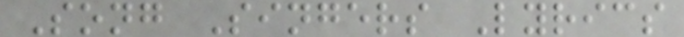Song Singers Lyrics
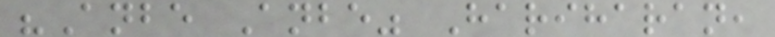"Anbe Anbe" Hariharan,
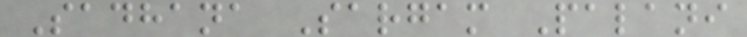Sadhana Sargam Palani
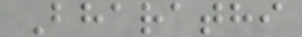Bharathi
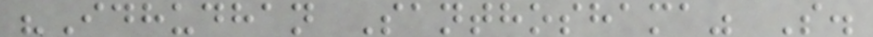"Idhudhan Santhoshama" S.
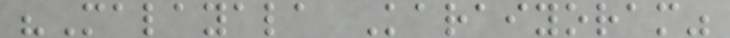"Malayala Karaiyoram"
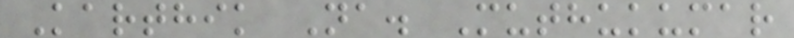Karthik Na. Muthukumar
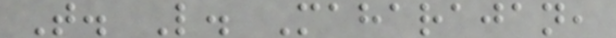T. L. Maharajan,
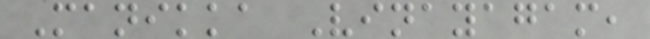Manikka Vinayagam,
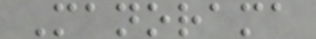Manorama
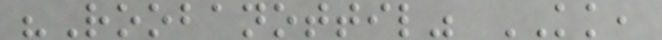"Roobanottil" KK,
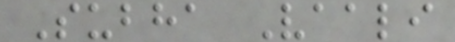Subha Vaali
